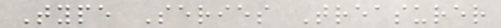Type Series Treasurer
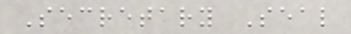Secretary Seal
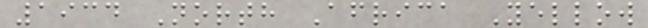1934 North Africa Yellow
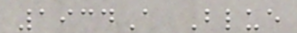1934A Blue
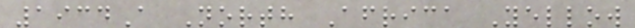1934A North Africa Yellow
